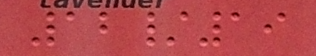12/19
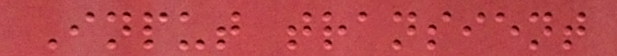Input transient
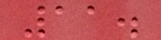11.
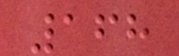168
